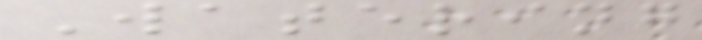Watering
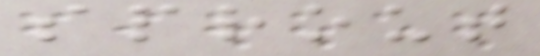sprout
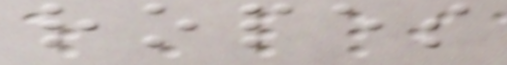ropes
